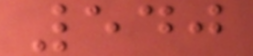540
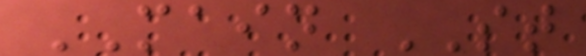MAIN ST
